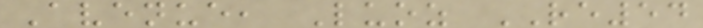Avenue, Luoz RE54
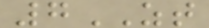7ZT
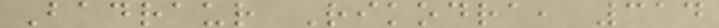Badraur Rikodra, 314
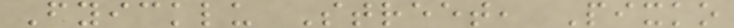Fyicklu Street, Pixko
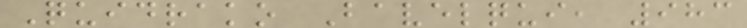Quidrako Bavelqui, 983
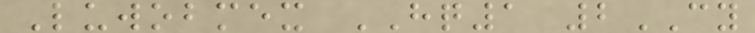Luwobmex HQ1 2CY
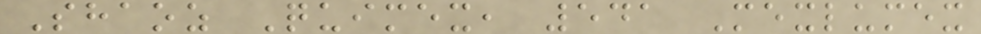Shaoz Quimex, 541 Mexlumex
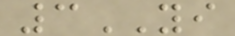3YI
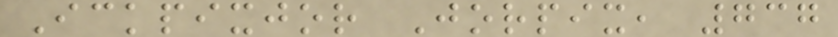Ickpixjor Jorpix, 737
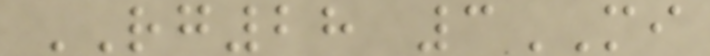RG28 3MI
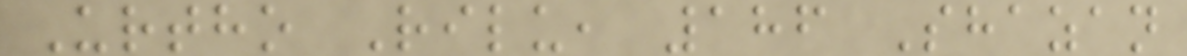Urtho Rilu, 186 Shazan
